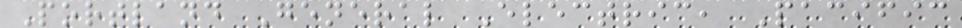Portland General Electric, Pacific
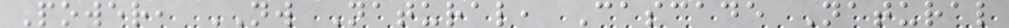Power, NW Natural, Cascade Natural
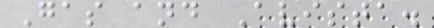Gas and Avista.
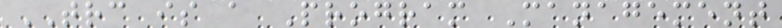TRC is a Program Management
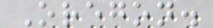Oregon.
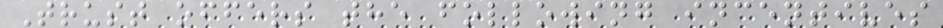Trust offers the following incentives
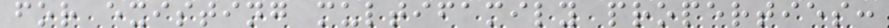for existing multifamily properties:
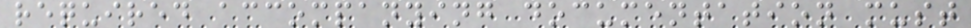required accompanying documentation must
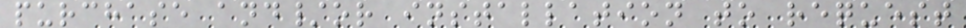purchase and/or installation to request
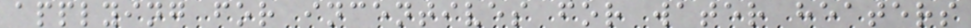applying for incentives for water heaters
